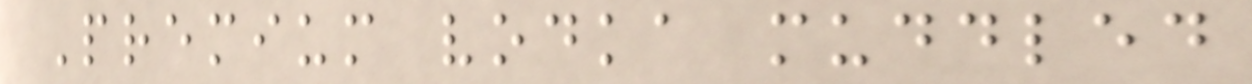Premium vodka muddled
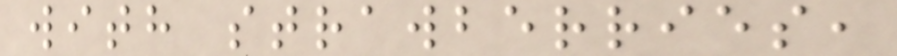with strawberries,
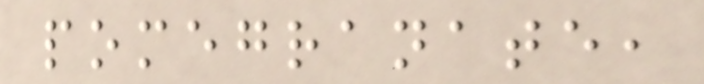pomegranate,
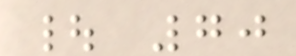| 70
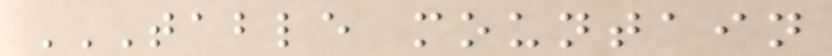TABLE MOUNTAIN
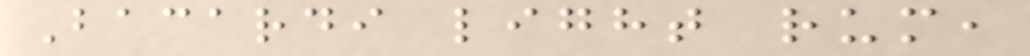Bacardi light rum,
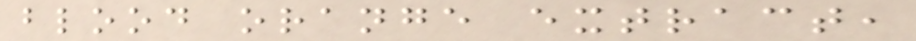blood orange extract,
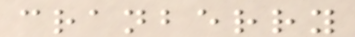cranberry
